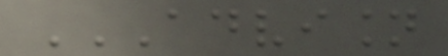ADVISION
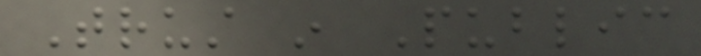Trust in Public
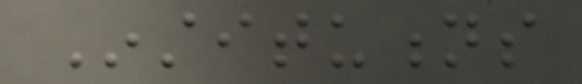Institutions
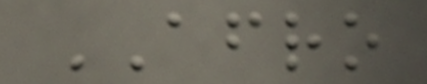AFRO
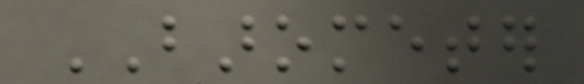BAROMETER
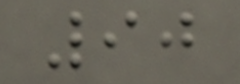90
